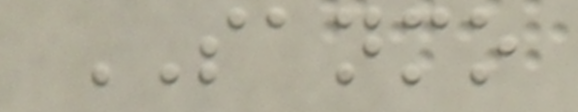SANMO
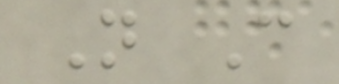N C
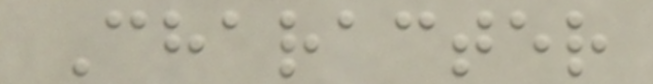Character
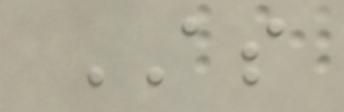AS
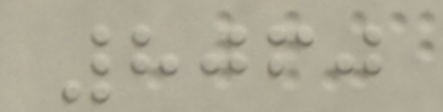8060
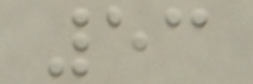53
